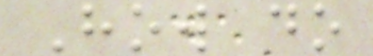How do
